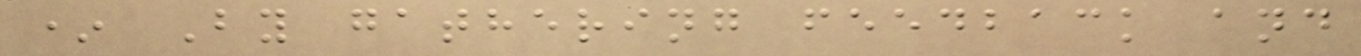* By gathering feedback and
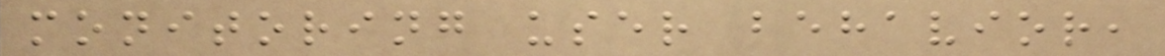monitoring user behavior,
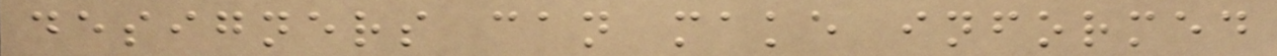designers can make informed
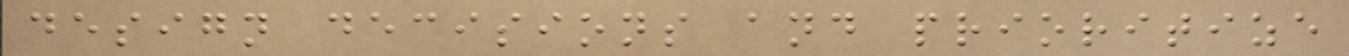design decisions and prioritize
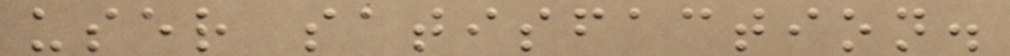user satisfaction.
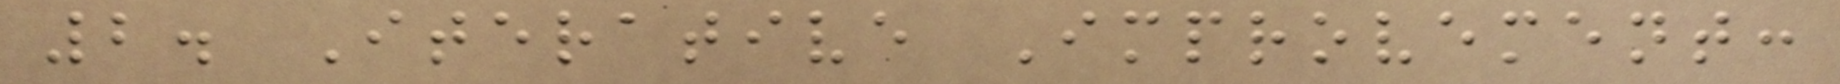2. Iterative Improvement:
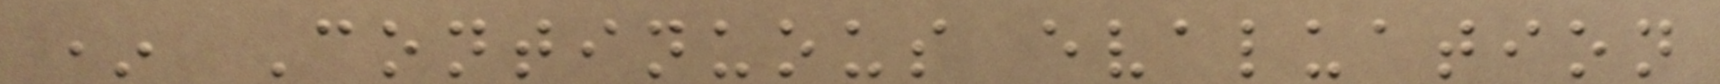* Continuous evaluation
